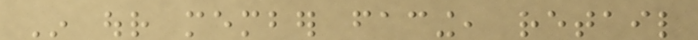In our member facing, retail
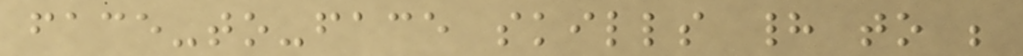face-to-face skills had to be
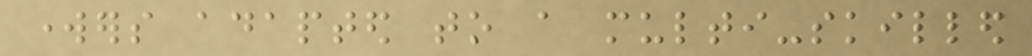workers adapted to a multi-skilled
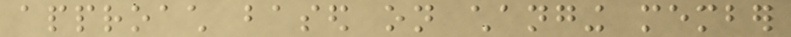approach based on changing member
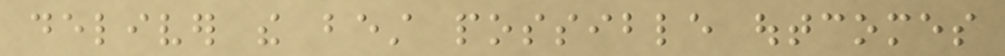deliver the best possible outcomes
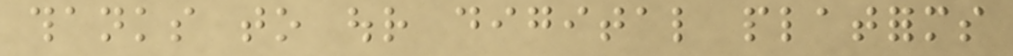thanks to our digital platforms
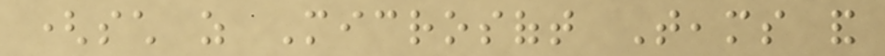(such as Microsoft Teams and
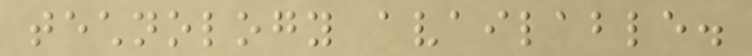technology available.
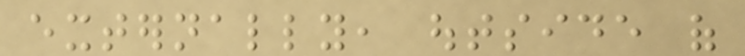externally, outside of
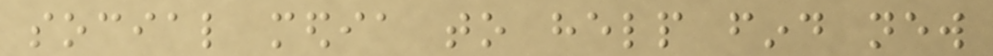social media to help find new
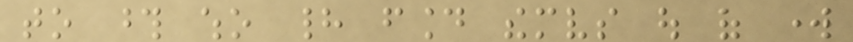to those who had found themselves out of work
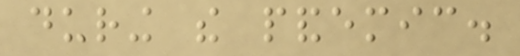during the pandemic.
